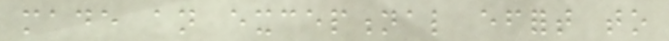made an exceptional effort to
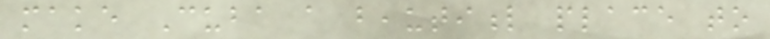make Cuba a beautiful place to
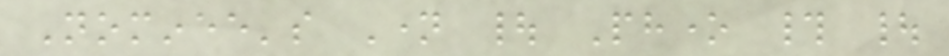Nominee's Name | Phone # |
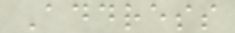Address
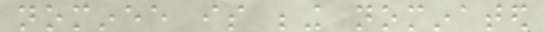nominee is being nominated
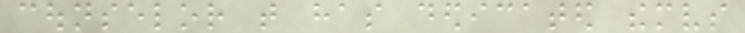counselor that has dedicated themselves
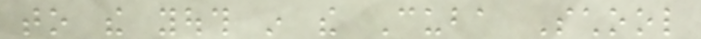to the youth in the Cuba School
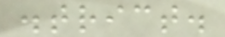district.
